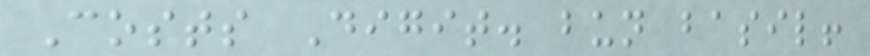Costs Digit. bun basil!
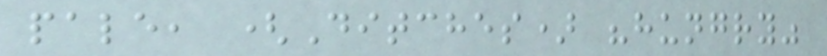pale, (Ditches) "hungry"
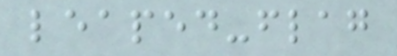leaped-flag
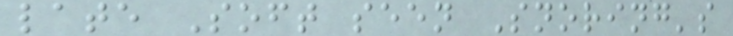late Soft seen Snoring's
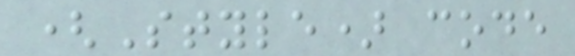(Style) code
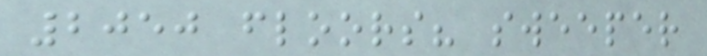2050 floors? sweeper
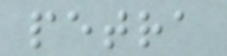petra
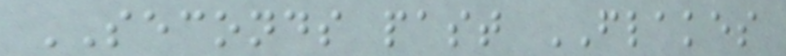SECONDS past FLAKES
